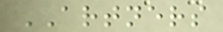ARTNERS
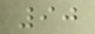90
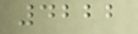4222
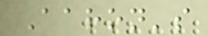Aaron's
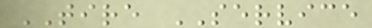TIRE SERVICE
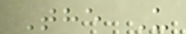The U
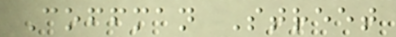Coffman Street
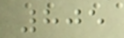805
